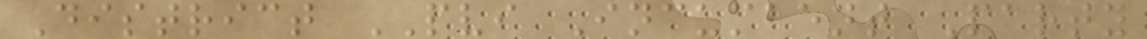District PVI Incumbent Party
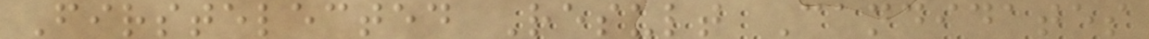Firstelected Result Candidates
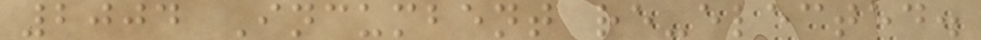2004 Incumbent re-elected.
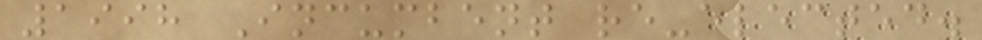1998 Incumbent re-elected.
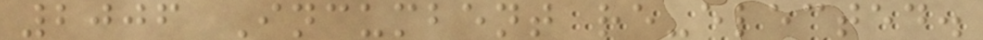2006 Incumbent re-elected.
